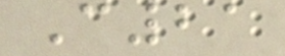C21
